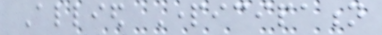Allied Participation
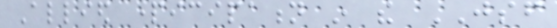Allied participation in the JSF
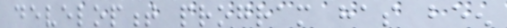development program has been
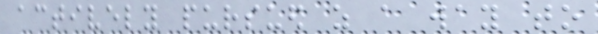actively pursued as a way to
